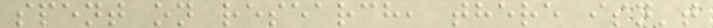spent on research, there isn't
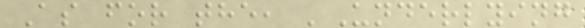As for the, 'Underlying
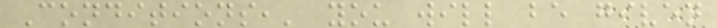Conditions,' you will be given
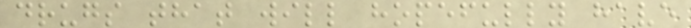drugs that will hopefully have
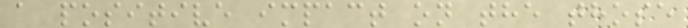a positive impact on the those
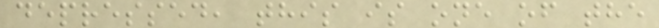depressed, this is one of the
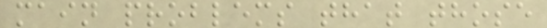main problems that those
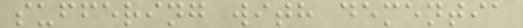suffering with dementia
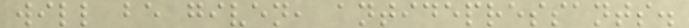will be given, antidepressants.
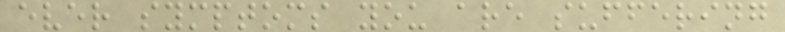ever symptoms you are suffering
